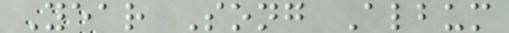Year Song Album
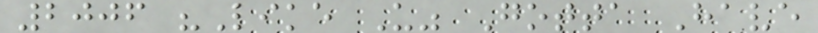2006 "Like U" Gotta Have
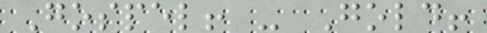Gospel! - Gold!
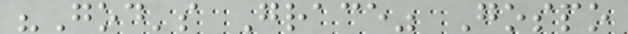"God's Grace" Gospo
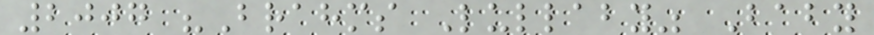2007 "Brahms Lullaby" Baby
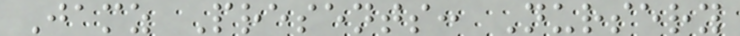Jamz Presents: Nursery
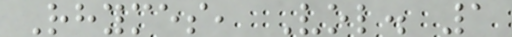Rhymes, Vol. 1
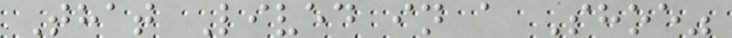That Lived in a Shoe"
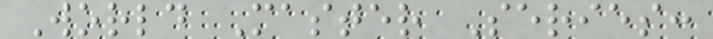World Master Series:
